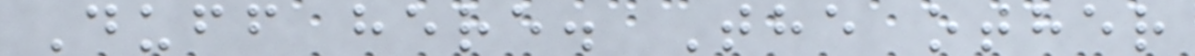Duff here. The other
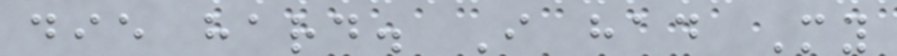die hard. I had My
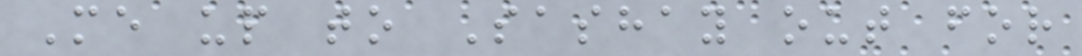Me up to Sashay out for
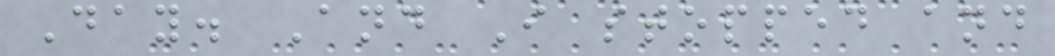Day. And I stopped and
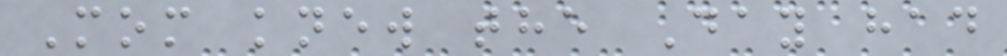Mom knew the Day had
